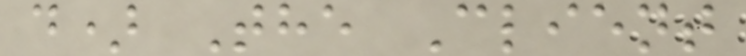d) The Client
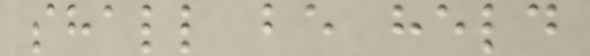shall be held
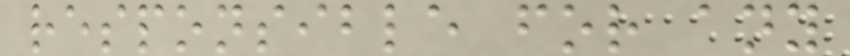responsible for any
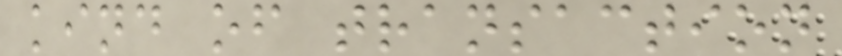kind of transaction
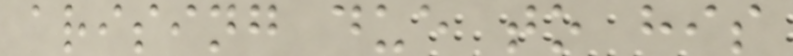arising due to his
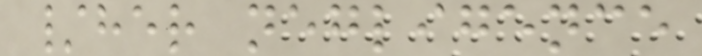/her negligence
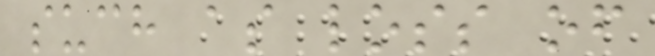such as loss of
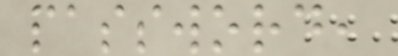password,
